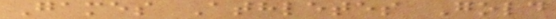Games Athletes Gold
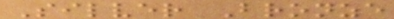Silver Bronze
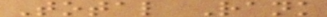Total Rank
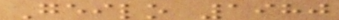Geilo 1980
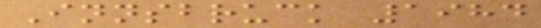Innsbruck 1984
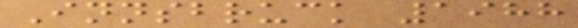Innsbruck 1988
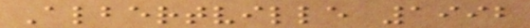Albertville 1992
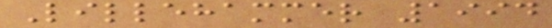Lillehammer 1994
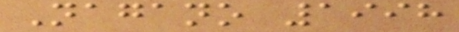Nagano 1998
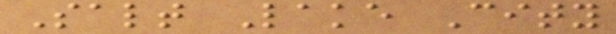Salt Lake City
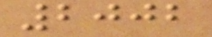2002
